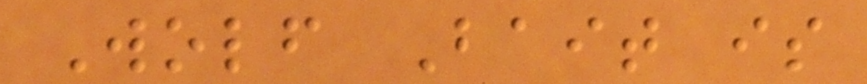Wolf Bait is
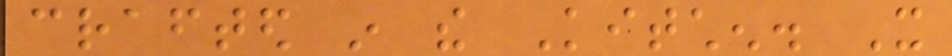crafted in the Kitchen. It
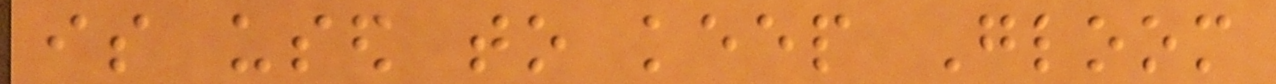is used to keep Gloom
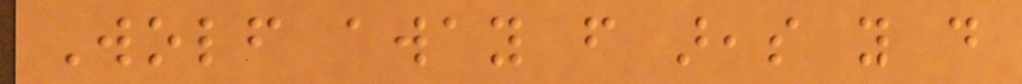Wolf away from areas you do
